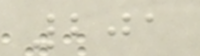201
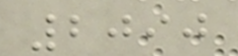2090
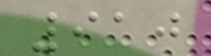910
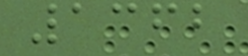1362
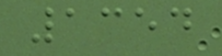1354
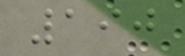190
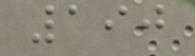190
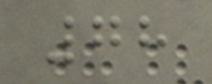78
